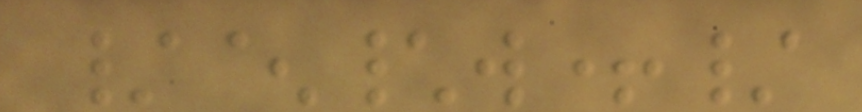/^\w+/
